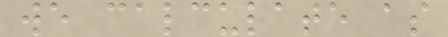we calculate as
